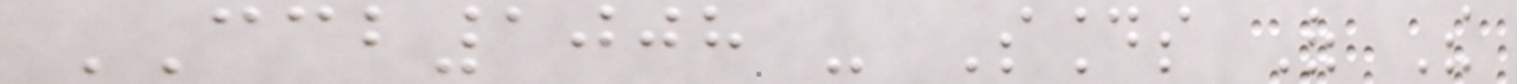CCB1008 - Sounds Of The
